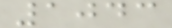1043
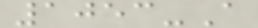1053-A
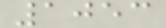1053
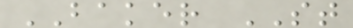BAKER ST
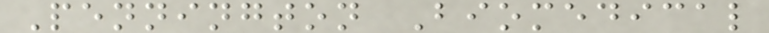Pennington Biomedical
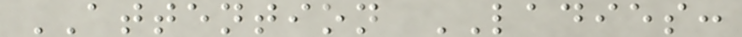ATTENTION LADIES:
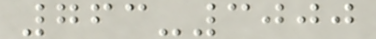763-3000
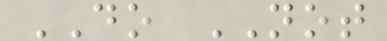DO NOT
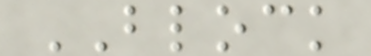BLOCK
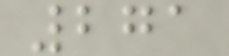271
